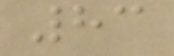83
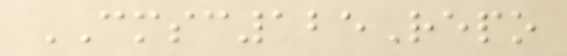CMSC125Repo
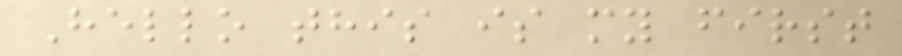Hello this is my first
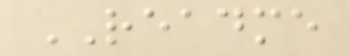README
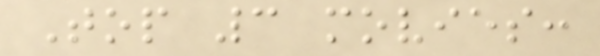Top 3 movies:
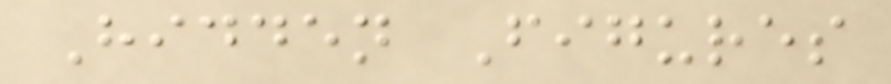Hidden Figures
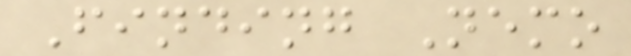Finding Nemo
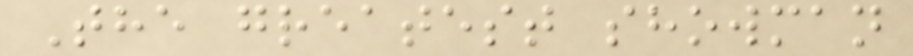The greatest showman
